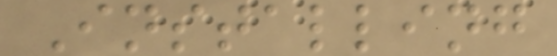Installing
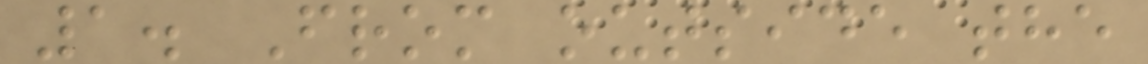1. From outside the
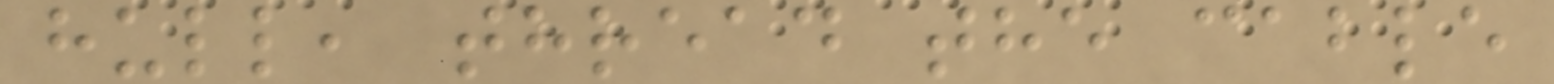hull, thread the cable
